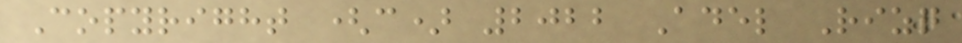Copyright (c) 2022 Adel Rizq
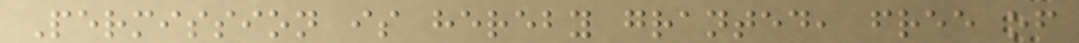Permission is hereby granted, free of
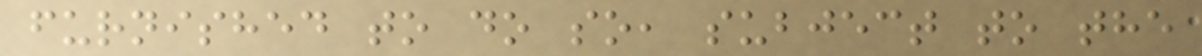furnished to do so, subject to the
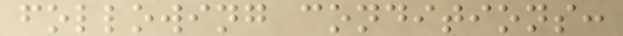following conditions:
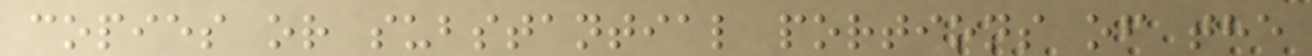copies or substantial portions of the
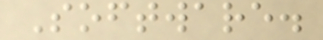Software.
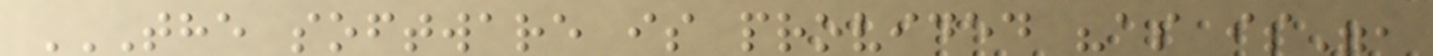THE SOFTWARE IS PROVIDED "AS IS",
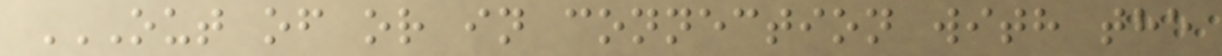OUT OF OR IN CONNECTION WITH THE
